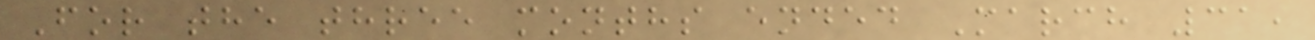For the three months ended March 31,
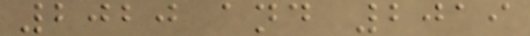2020 and 2019
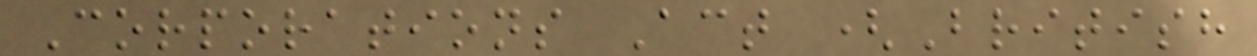Corporations Act (British
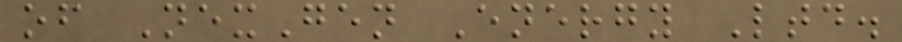of NexGen Energy Ltd.
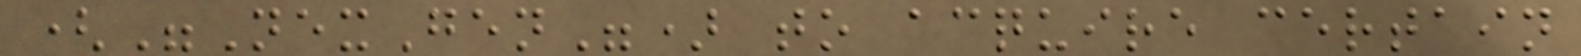("NexGen") to acquire certain
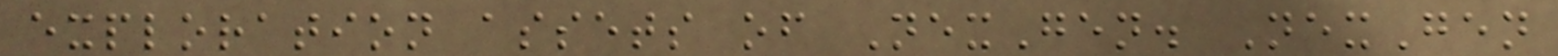exploration assets of NexGen. NexGen
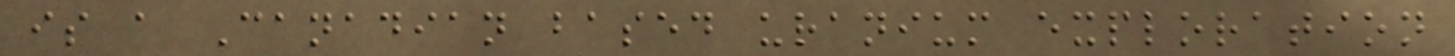is a Canadian based uranium exploration
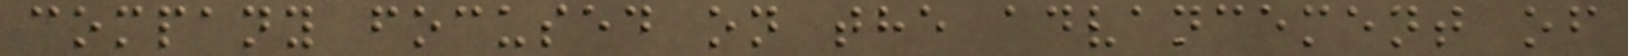company focused on the advancement of
